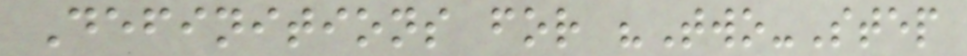Definitions for "Two-Step
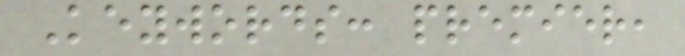Keywords: premier,
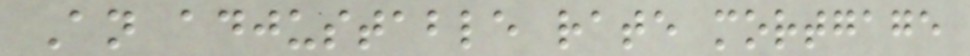An adjustable rate mortgage
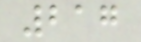217
